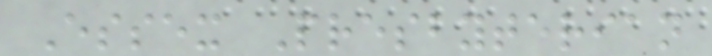Essex Presbyterian
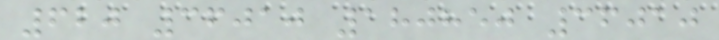620 36010 180850 36010
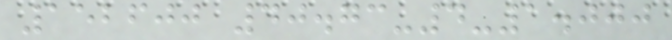152600 40.73-4-1.000
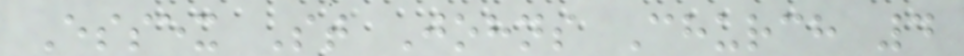Essex St Johns Church 4
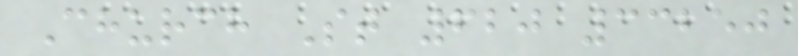Church St 620 33250
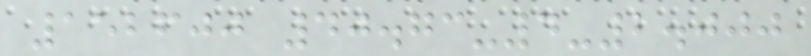152600 40.73-4-2.000
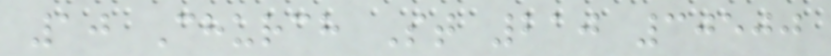10 Church St 210 30500
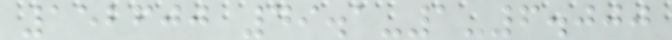152600 49.1-1-6.000
